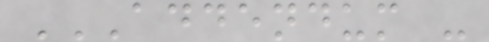ADDENDUM -
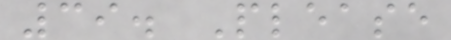39. Please
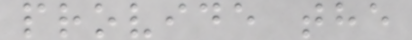provide the
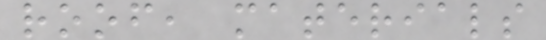roof, materials
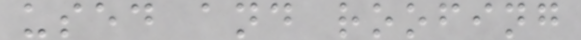used and roofing
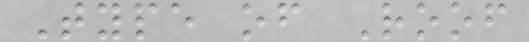Type of Roof
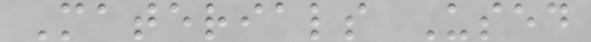Materials Used
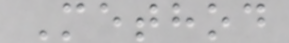Method
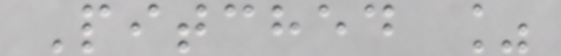Pitched %
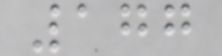177
